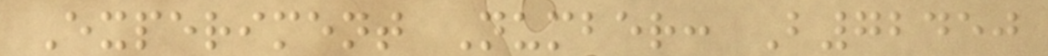Experiment Number: B72450
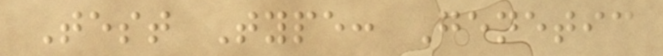Test Type: Genetic
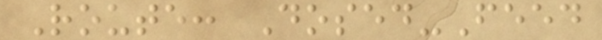Route: Dosed-Feed
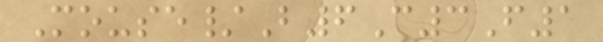Mouse/B6C3F1
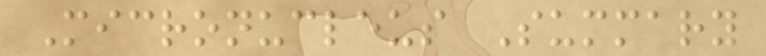Micronucleus Summary
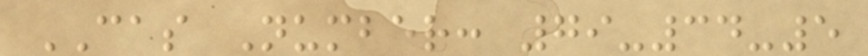CAS Number: 79-34-5
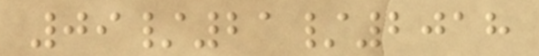09/21/2018
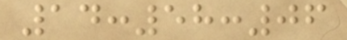14:58:06
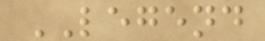LEGEND
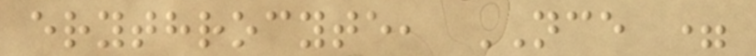erythrocyte, NCE =
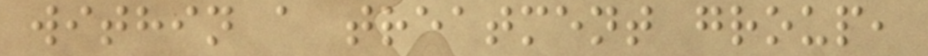within a treatment group,
